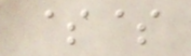$$
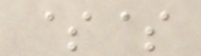$$
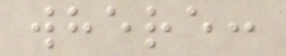where:
